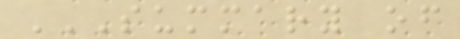SUMMARY OF
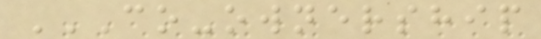CO-OWNERSHIP
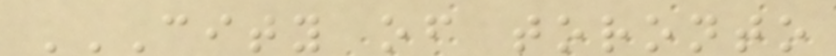CITY OF TORONTO
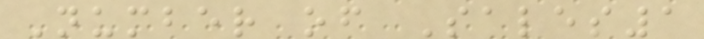Number of Sales1
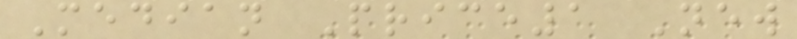Median Price1 New
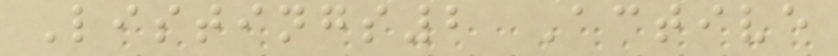Listings2 Active
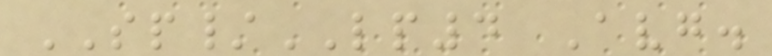SP/LP4 Avg.
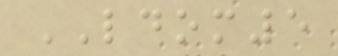LDOM5
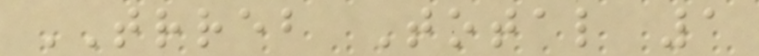TRREB Total 1
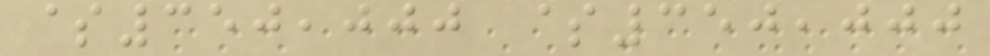$350,000 $350,000
